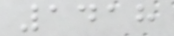1418
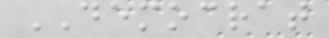DEMOCRAT
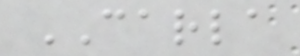CARLA
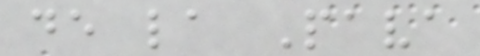de la Pava
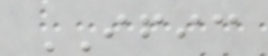IFIC
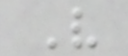V
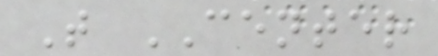T CENTER
